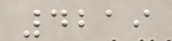4219
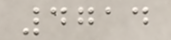4714
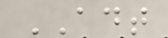ADT
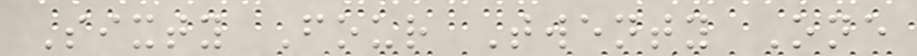Sixty Four Twenty One
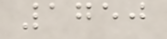1750
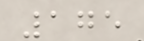175
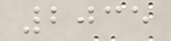2035
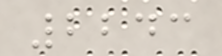2243
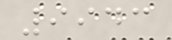9943
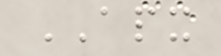APX
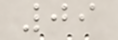09
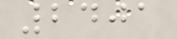2401
